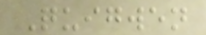Quigwen
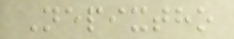Nepixtho
